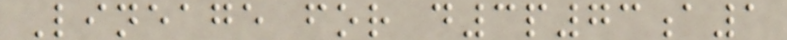Lineage for d3p73a1
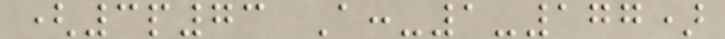(3p73 A:-1-177)
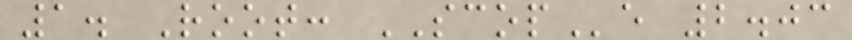1. Root: SCOPe 2.03
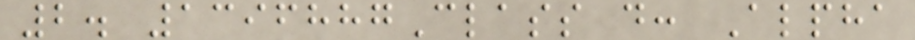2. 1396887Class d: Alpha
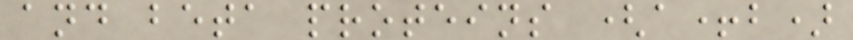and beta proteins (a+b)
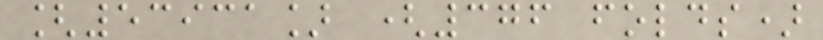[53931] (376 folds)
